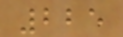225
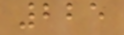225
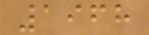1968
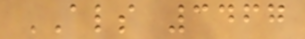ALS 3467
